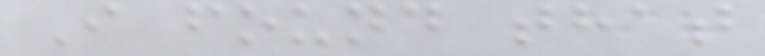I found that
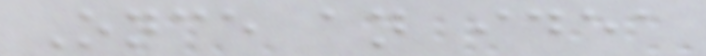Once an idea
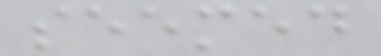seemed
